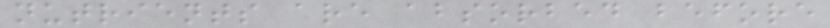nutrients are absorbed before
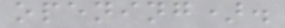opening).
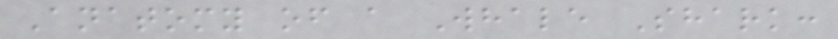Anatomy of a Whale Shark:
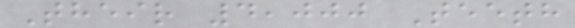Their 4,000 Teeth
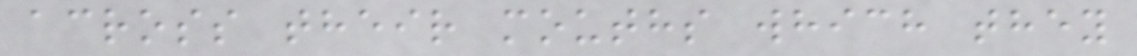across their mouths which they
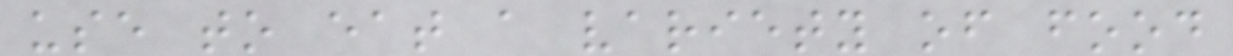use to eat a variety of food
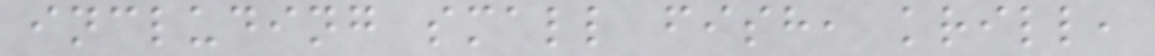including small fish, krill,
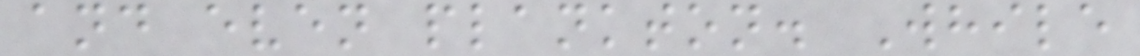and even plankton. While
